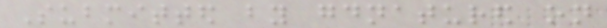Submitted by goodnatured on
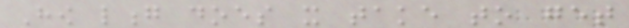How long does it take to get
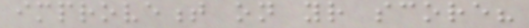improvement on your score?
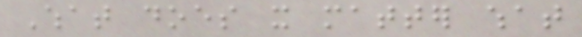What does it matter what
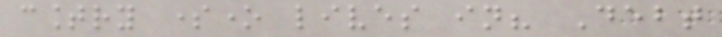country someone lives in? Debt
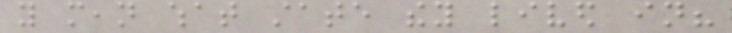you mean what state they lived in?
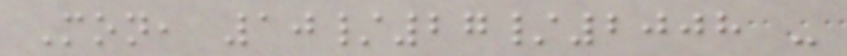Mon, 10/27/2008 -
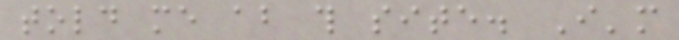told me about this site. I'm
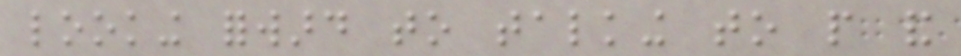looking forward to talking to people and
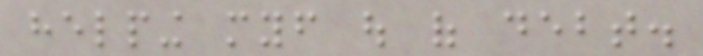helping myself out of debt.
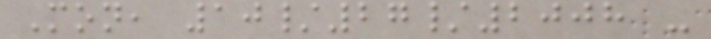Mon, 10/27/2008 -
